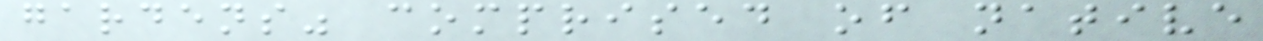gardens" comprised of native
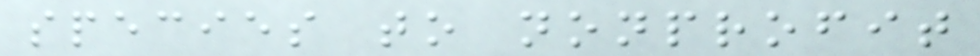species to nonprofit
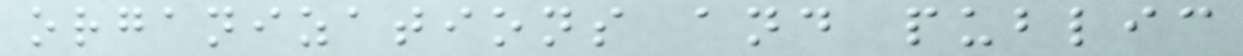organizations and public
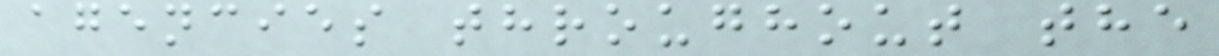agencies throughout the
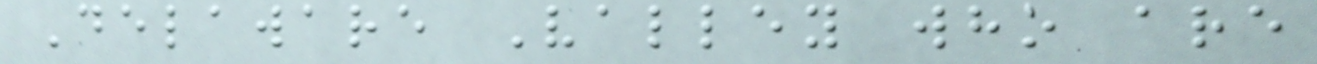Delaware Valley who are
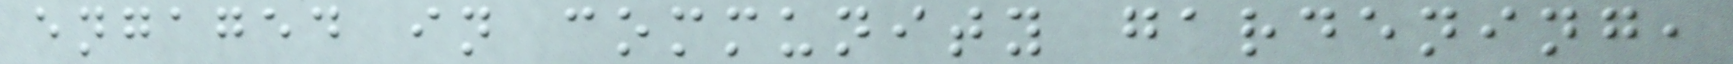engaged in community gardening,
